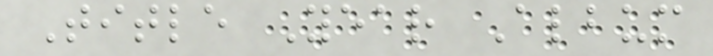Title Year Album
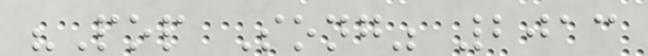"Pop Song" 2013
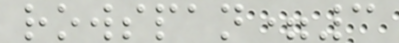rowspan=3
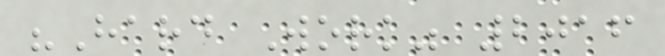"Hard Work" 2016
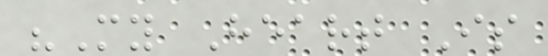"My Heart Is
